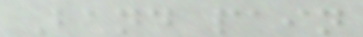Band pain
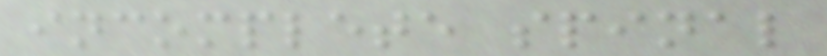incomplete spinal
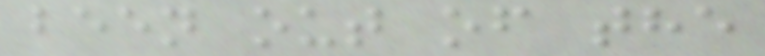been out of the
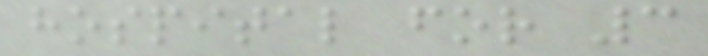hospital for 3
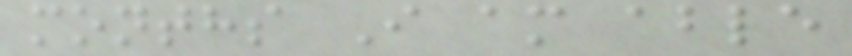months I am able
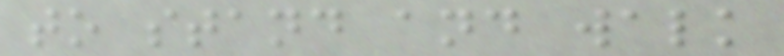to stand and walk
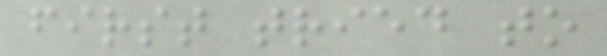first tried to
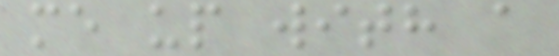me up with a
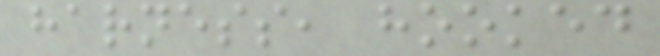harness, hooked
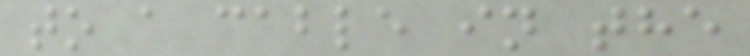to a cable in the
